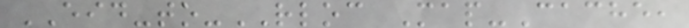EID-to-RLOC Map-Cache,
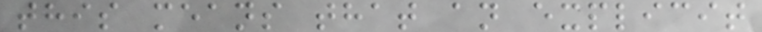this means that an explicit
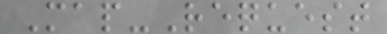Map-Request
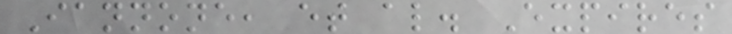Iannone, et al. Expires
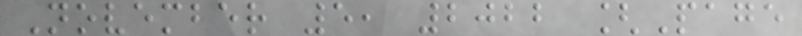November 5, 2022 [Page
